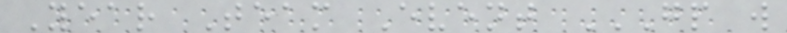Year Team Event GP W
